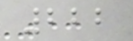222
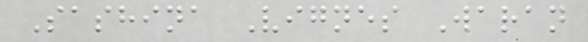Sashina Vignes Waran
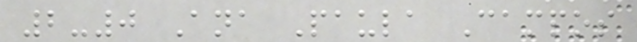2-0 Ana Paula Campos
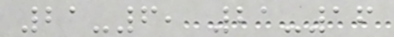21-6, 21-16
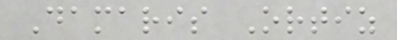Damaris Ortiz
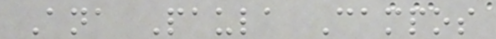Ana Paula Campos
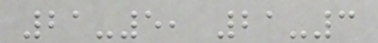21-5, 21-3
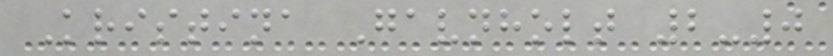Kristina Gavnholt 2-0
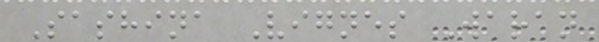Sashina Vignes Waran
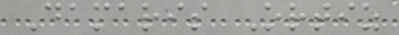Damaris Ortiz
